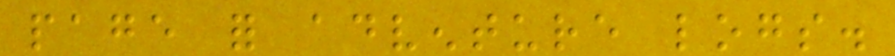page for adventure logs.
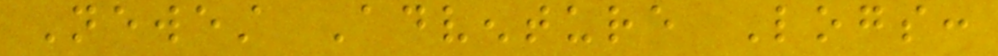Newest Adventure Logs:
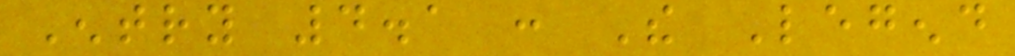Entry 4.1 : The Legend
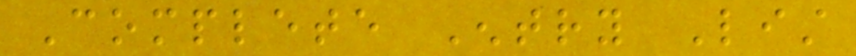Complete Entry List
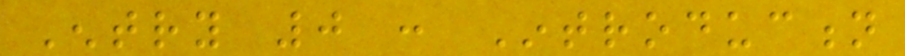Entry 0 : Introduction
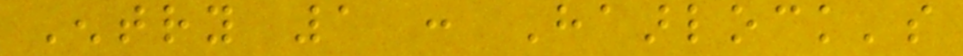Entry 1 : Haarlock's
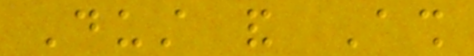Dust and Ash
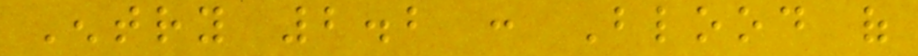Entry 2.2 : Blood of
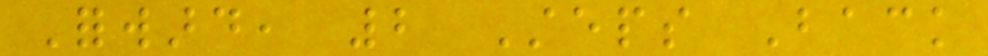Forward, 2 Steps Back
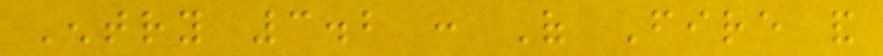Entry 3.2 : Of Fire and
